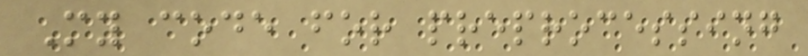My code for preprocessing
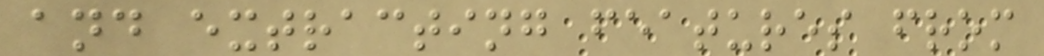and extracting features from
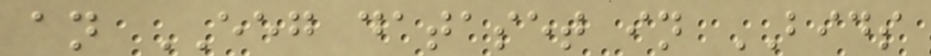an EEG dataset in BIDS
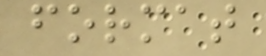format
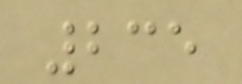235
